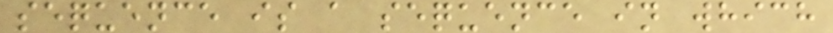sequence is a sequence in which
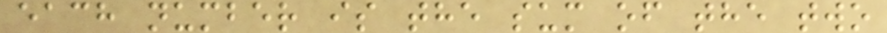each number is the sum of the two
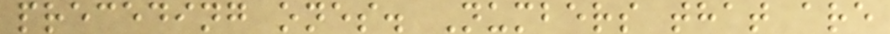preceding ones. Numbers that are
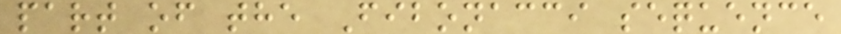part of the Fibonacci sequence
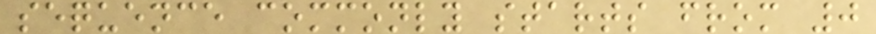sequence commonly starts from 0
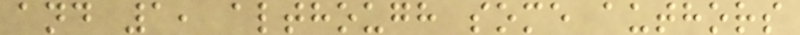and 1, although some authors
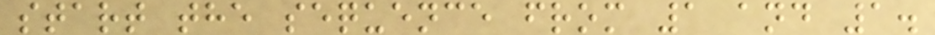start the sequence from 1 and 1.
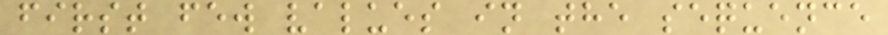first few values in the sequence
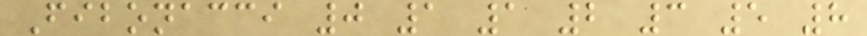Fibonacci 0 1 1 2 3 5 8
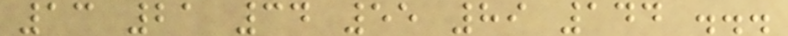13 21 34 55 89 144 ...
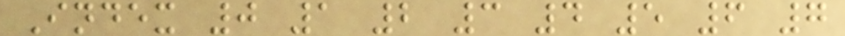Index 0 1 2 3 4 5 6 7
